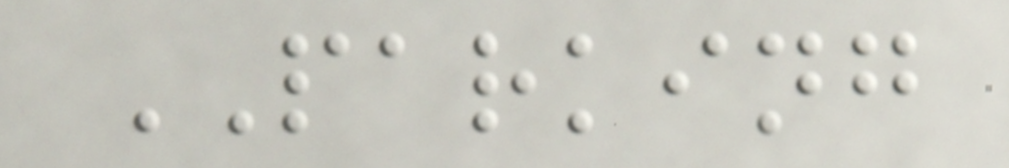PARKING
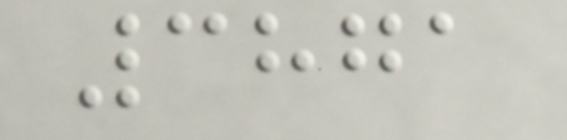3871
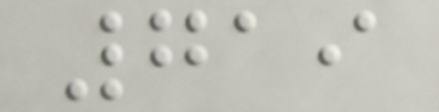719
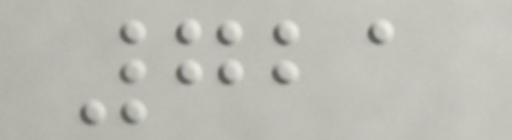721
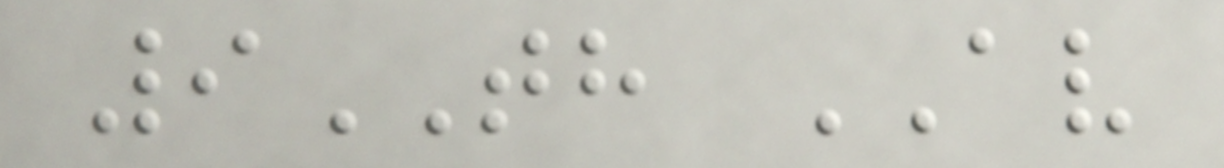9TH AV
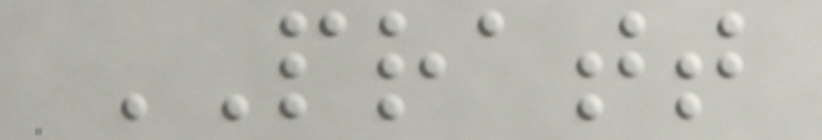PRATT
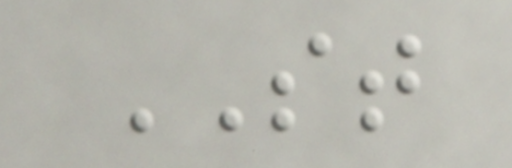ST
